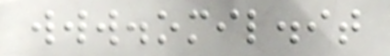www.omil.it
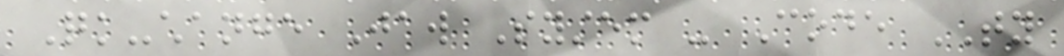Quick-change Jaw System - Code TY
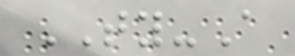TY-A
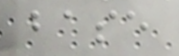base
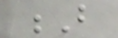B
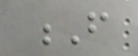F
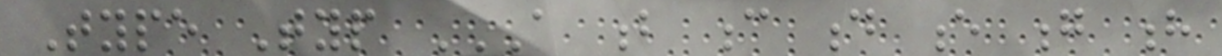Type Typ A B C D E G H
